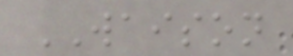WAISON
